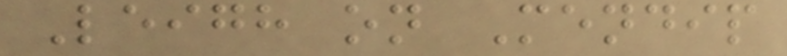Leigh on Mendip
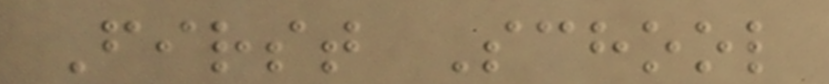First School
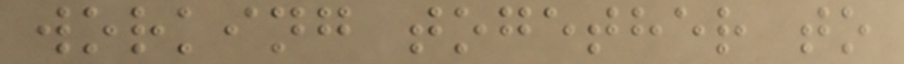working together to
